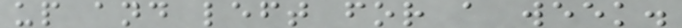up and left for a week.
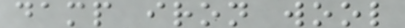damp iron wool
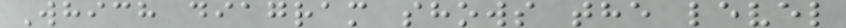Which diagram shows the level
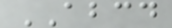ABCD
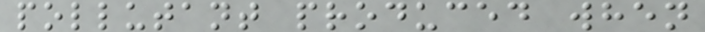pollutant produced when
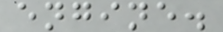engine.
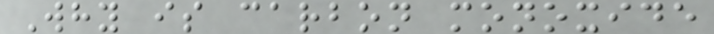Why is carbon monoxide
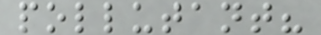pollutant?
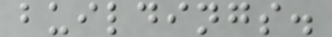buildings.
